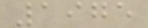1975
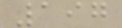197
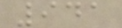941
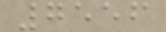7556
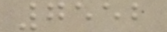7552
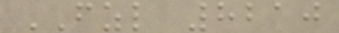FZL 8210
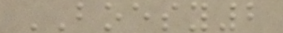BOESY2
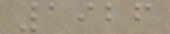1926
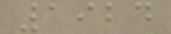1924
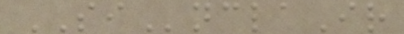SInclaIr
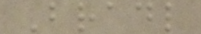Bradl
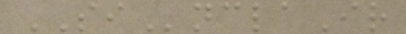SInclaIr
